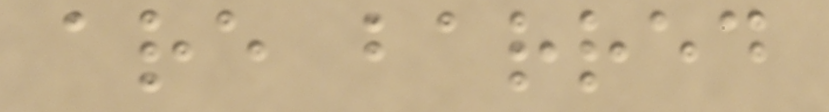are barred
